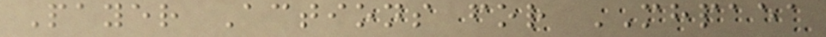Payer Actions for MHPAEA
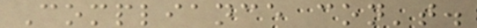Compliance con't.
